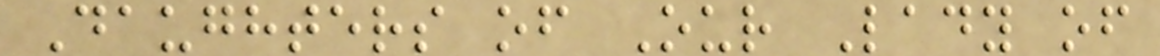Daughters of Our Lady of
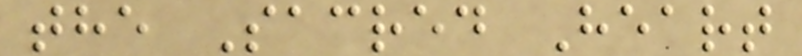the Sacred Heart
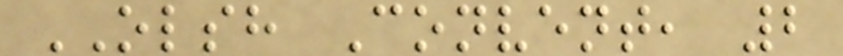OLSH Convent, 2
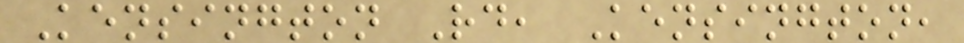Kensington Rd, Kensington,
